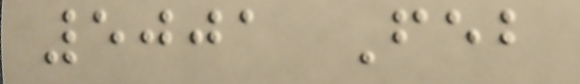5001 Feb
